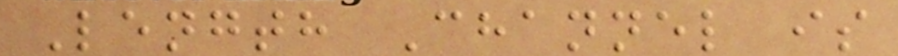Length Channel is
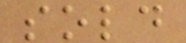sold
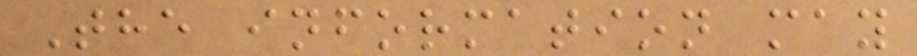The information may
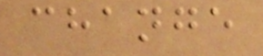change
